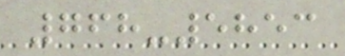768-5853
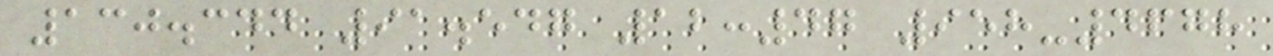130.344 91.547 12:47 958-4678
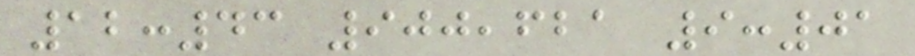12:43 900,621 9:01
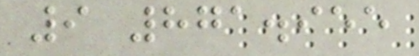9 871.955
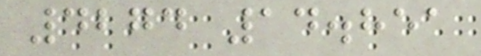4274 14.851
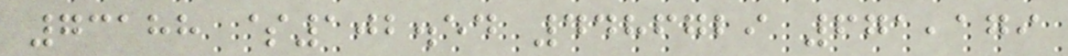73188 $102.54 4486729 671,179
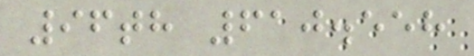96th 610.558
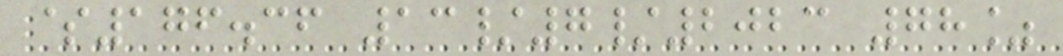$176.36 13/7/2023 78%
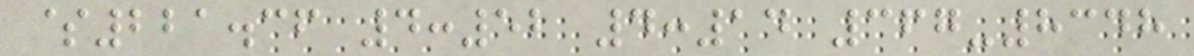$221.36 4:52 4:14 367-8348
